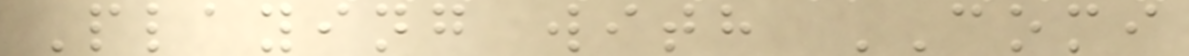Playing with COMI
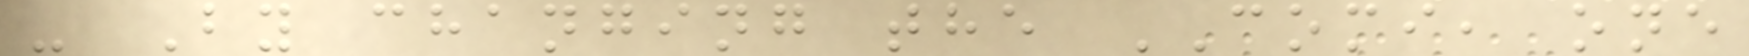- By changing the COMI, one
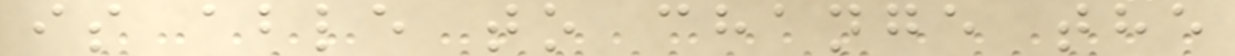is able to change the
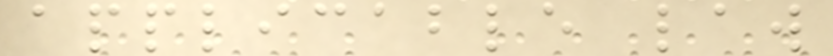applicable law
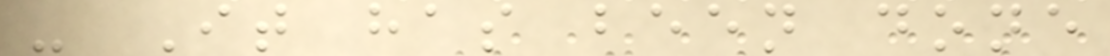- It has been done
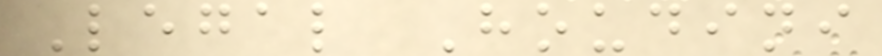Legal Houdini
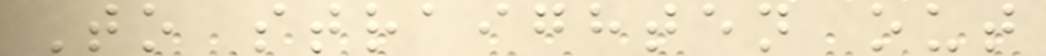To straighten out
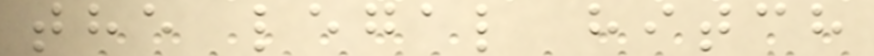the legal hitch
